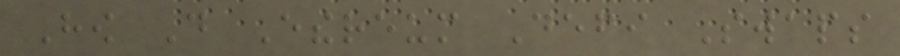How Do Ethereum Defi Swaps
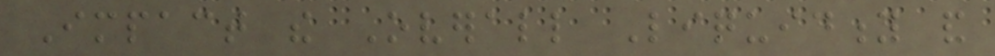Impact the Overall Liquidity and
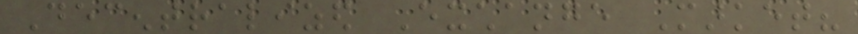Decentralized Exchange Market?
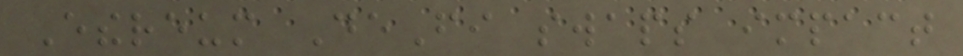Ethereum DeFi swaps impact
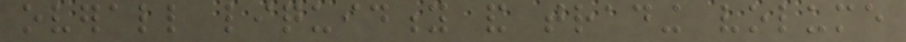overall liquidity and trading volume
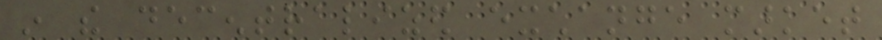in the decentralized exchange market
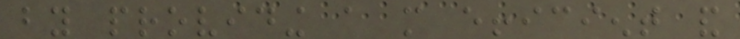by providing a more efficient and
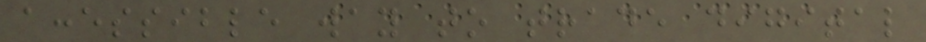accessible way to trade digital
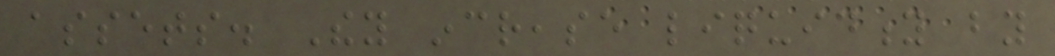assets. They increase liquidity by
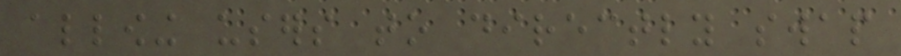allowing users to directly swap
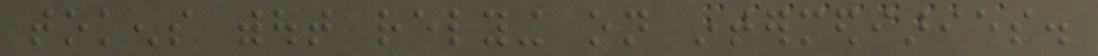tokens without relying on intermediaries.
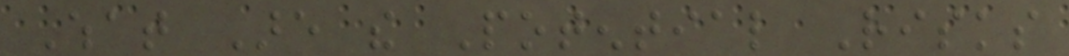What Are the Potential Risks
